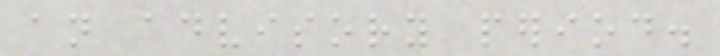an advisory period.
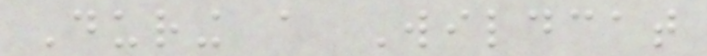During a Wildcat
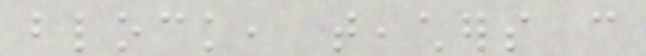block, teachers can
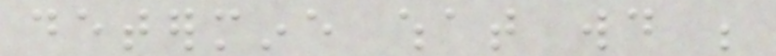determine what would be
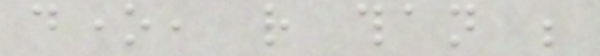done, rather than be
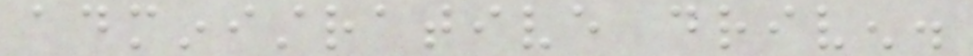administrative driven.
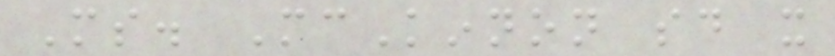Ms. McKinnon said it
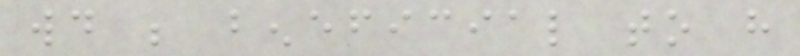would be beneficial to have
